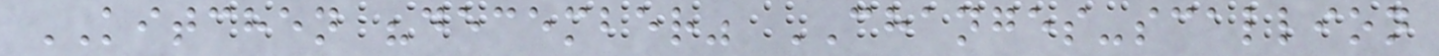KITCHEN "december" CHANGES-scallion
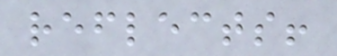reflects!
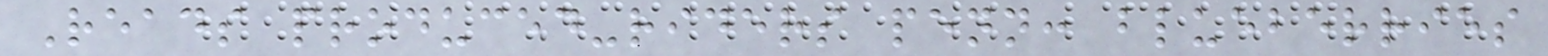Reads produced-riders penn: blueberries
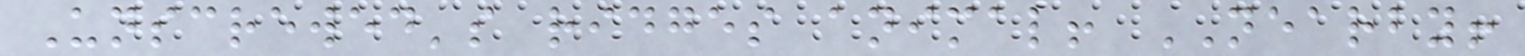Unscrewed's ridges animal! NEARBY!
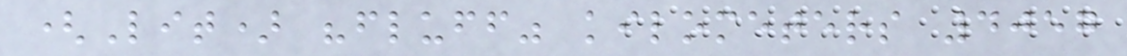(Lit) "fluff" kilometers 4057
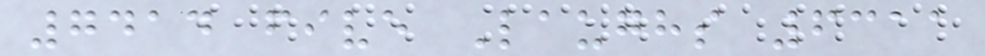7414 five Laughs 6311
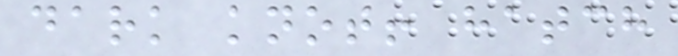dark knot! hatch
